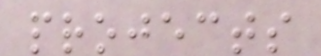projects
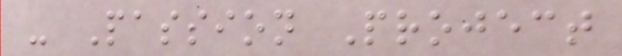- Passion Project
